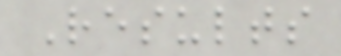Results
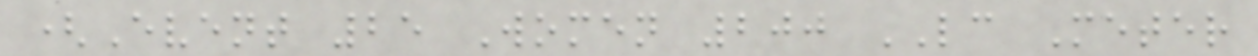(Event 25 Women 200 LC Meter
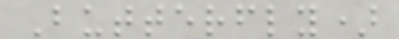Butterfly)
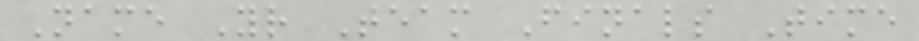Name Yr Team Finals Time
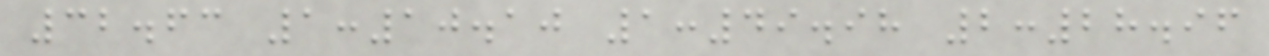32.63 1:10.10 1:49.98 2:28.96
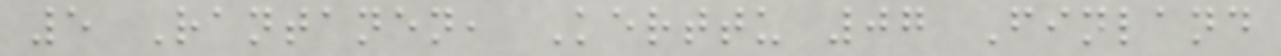5 Rantanen, Kerttu 07 Finland
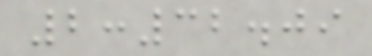2:32.09
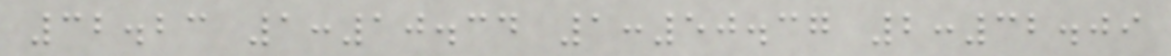32.23 1:10.34 1:50.37 2:32.09
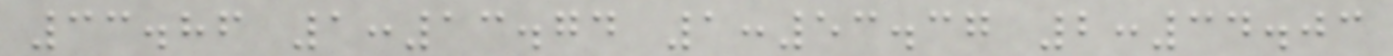33.86 1:13.74 1:53.37 2:34.03
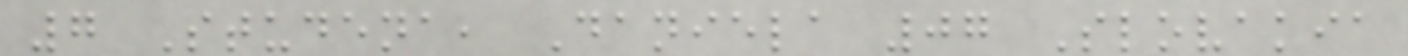7 Studena, Daniela 07 Slovakia
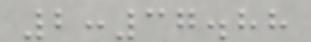2:37.88
